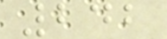242
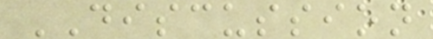DISCUSSION
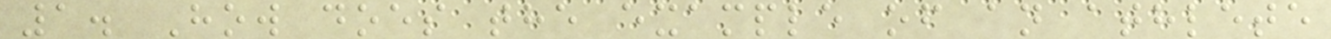1. How does the example of an athlete
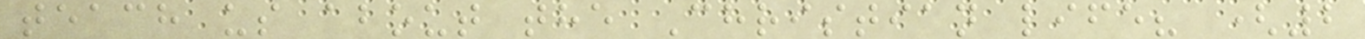teach us about the Christian life? (2
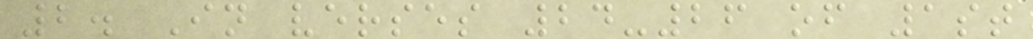2. In verses 24-26 of 1st
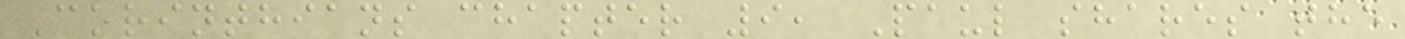Corinthians chapter 9, Paul shares the
